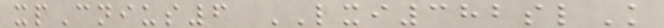xpCnius6 LXI382slK
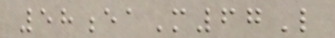58eaM67L
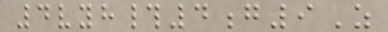4vyh#4g9Z
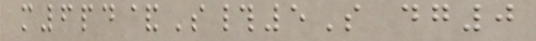m6pd&S#5S dg0
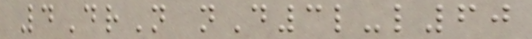4DrN nD3l-l60
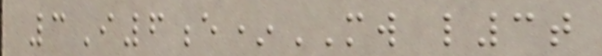3I6e*MW l3t
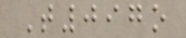T097o
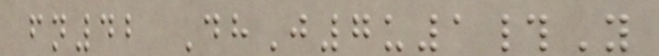fn42 DhJ7u1#Y
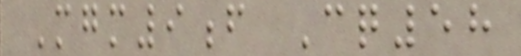Mgm9f Cq58
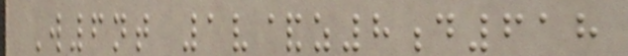W6nt 1v&z8d618
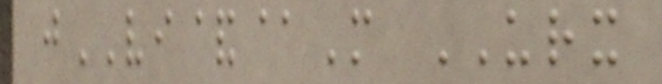jVI&@M URX
